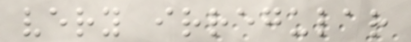very irregular
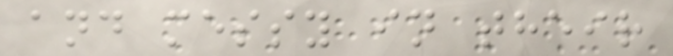and messy in their
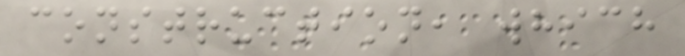construction, which
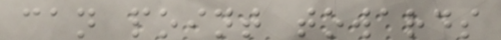can point towards
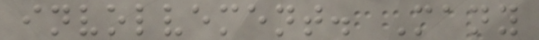involvement. Many
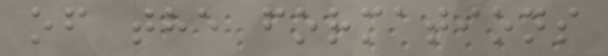of the formations
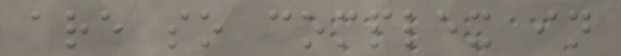are so complex in
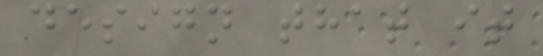design that it
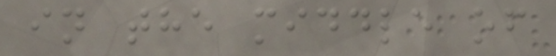in the middle of
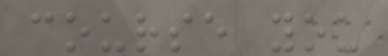course you
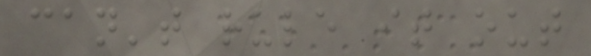can't rule it out
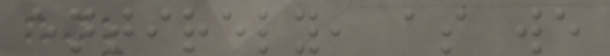entirely, as we
